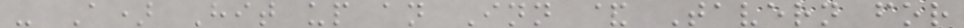- A) Hit up an Inn & Tavern for
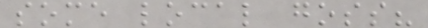some local goss?
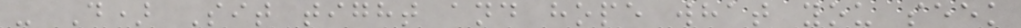- D) Sit tight and hope what you seek
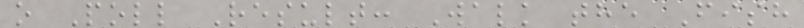o Poll Result: Walk the Fish
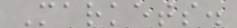Markets.
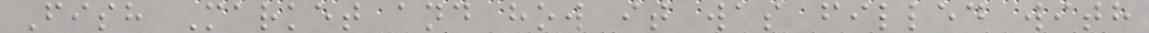Fish Market and how it was filled with
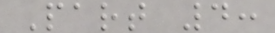Part 4:
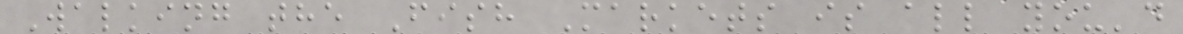Walking the Fish Markets is all you'd
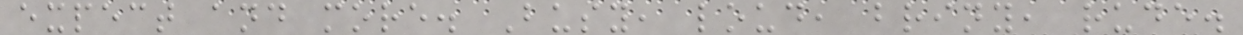expect and more. Busy, loud, briny, rude.
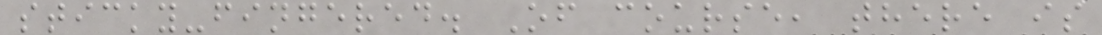sticky-fingered. Of course, there is
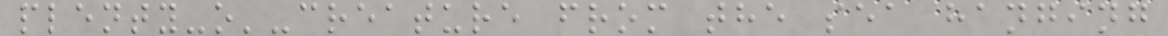plenty-o'-creature from the sea hanging
